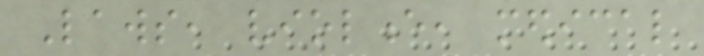Laws, violence, medical
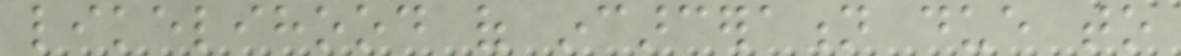likelihood of incarceration due to
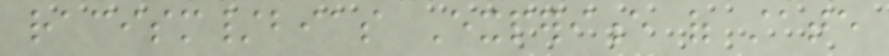racism/bias Experience of state
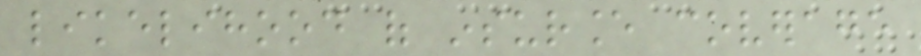likelihood of insurance coverage
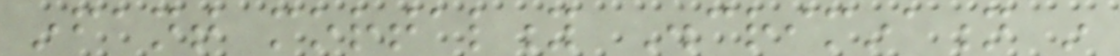infant mortality Discrimination in
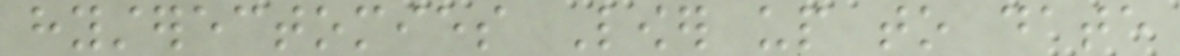hysterectomies Lower up to date
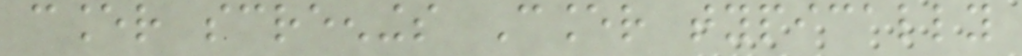cancer screenings Cancer typically
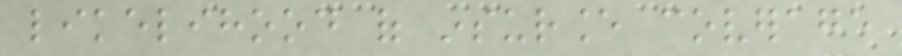likelihood of insurance coverage
